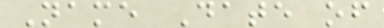Name Date of
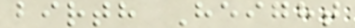birth Height
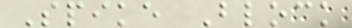Spike Block
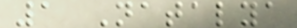1 Natalya
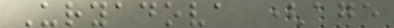Uryadova (age
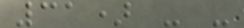31) - -
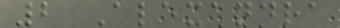2 Alexandra
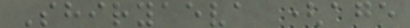Shiryaeva (age
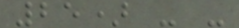25) - -
